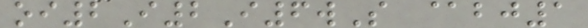oi2I2I6wS @bj1
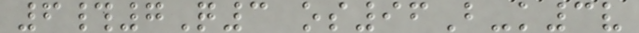6#7Q3 os96B-k3v
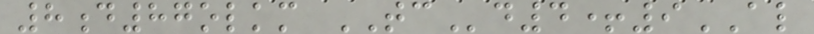8d87olkm TCd4+9AL
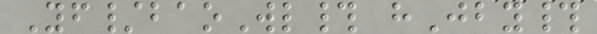Yf/baoWl# hJby#
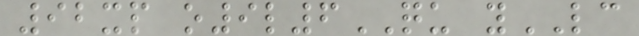92xp o9l6QU yLC
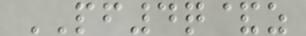PF4q&z
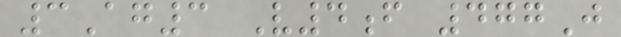3Ag3 V4f 477J
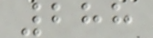288
